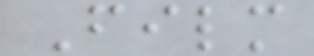Film
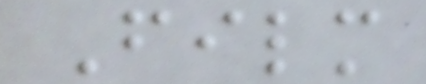Film
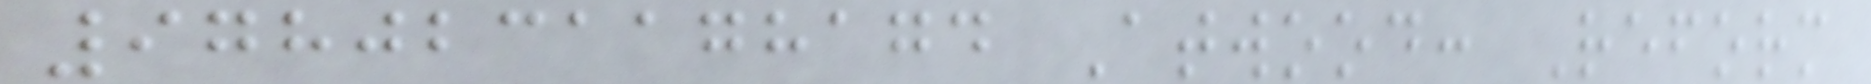9780231178174 Atwood: Reform
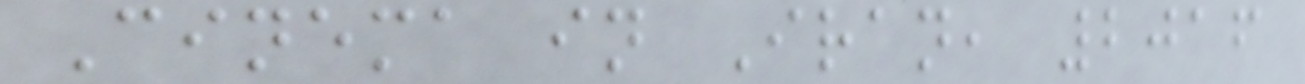Cinema in Iran, 2016
